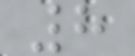8
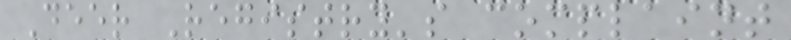Deer Registry's complaint
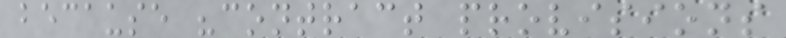because "contract provisions
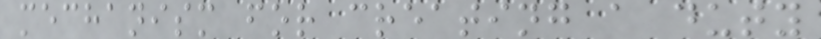mechanism for creating a duty
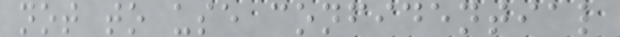not to use confidential
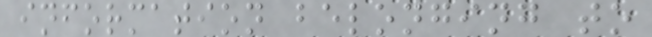information belonging to
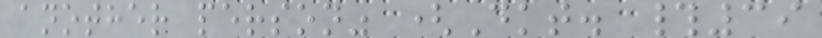another person" (Dkt. #39
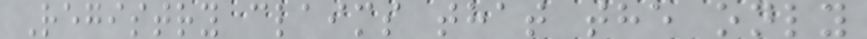Registry claims that the only
